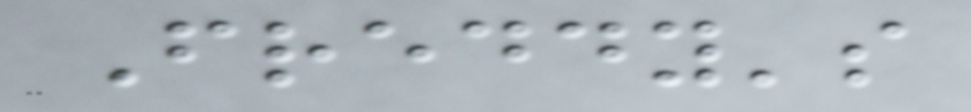Freddy's
